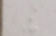The
